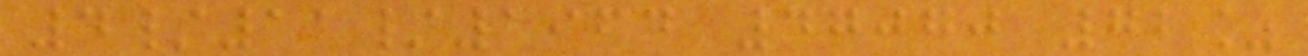4/11/1964 47070 72%
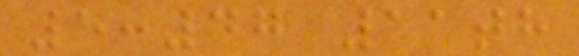5:47 11th
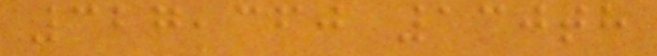327,360 130th
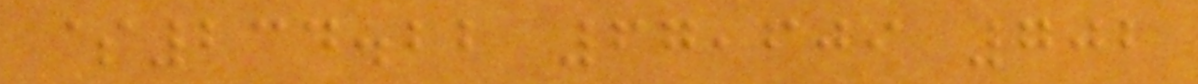$234.22 67,609 702
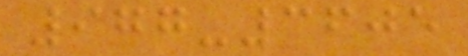977-3605
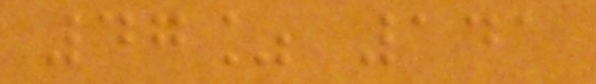47% 141
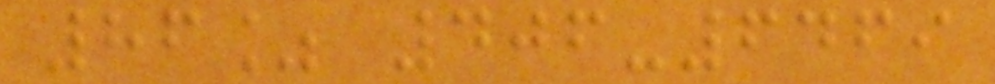86% 406-6469
